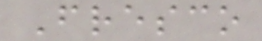Fresco
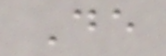De
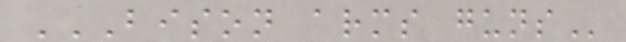BISON ARMS GUNS
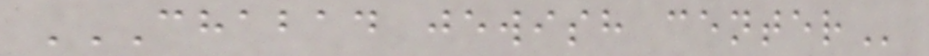CHABAD JEWISH CENTER
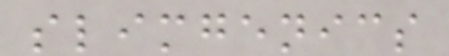slimgenics
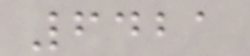6421
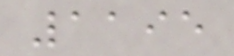1195
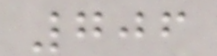706
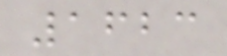1623
